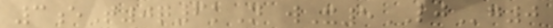3eT0q6kN wX5LJg0
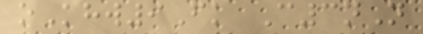oKhw9Fk C3nN
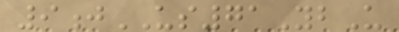9jUS71YbU
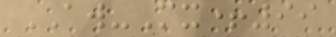AW-Mx+99
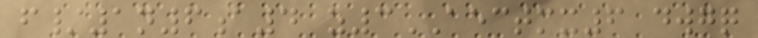f/1n6a4 z3AECTMX6 dwgq
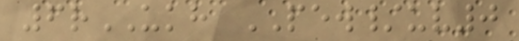6rUKH PEW/uv0
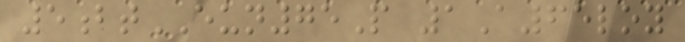5btEUN75P 1A65loy
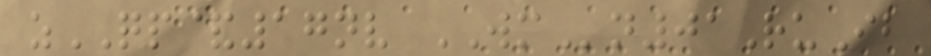zQP&17nv WMn01RuIb
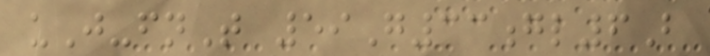uJ-fnT 59G33gl6B
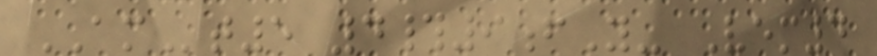AMt5 4#9fY- Vem4
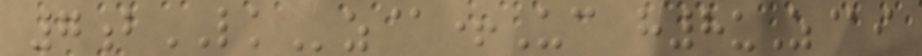7bLKz@+Uc h8uZ@i
